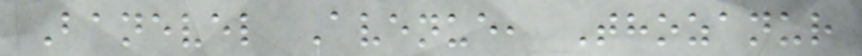Banevel Avenue, Thozanur
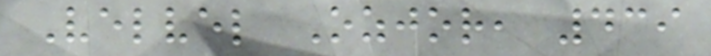Velvel Ozjor, 439
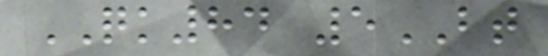QK84 5BT
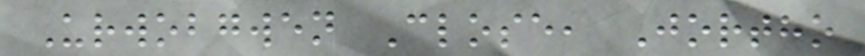Urwobgwen Close, Jortho
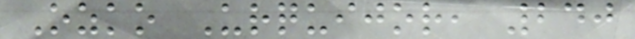Ozko Urquijor, 240
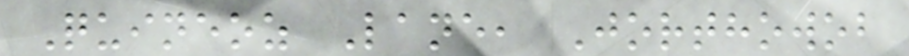Quineoz Lane, Jorthowob
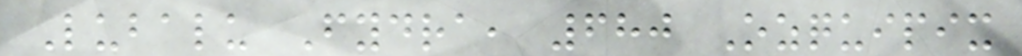Lubalu Fydra, 680 Ozquipix
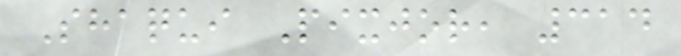Shaqui Pixjor, 314
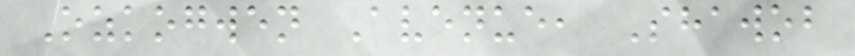Ozkogwen Avenue, Shawob
